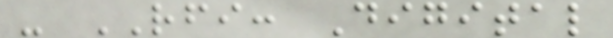- RFI: Digital
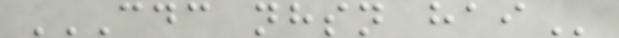CDC NHSN HAI
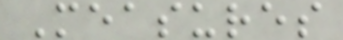Measures
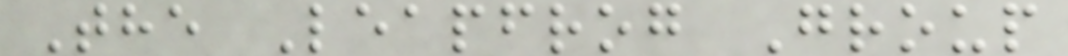The Leapfrog Group
